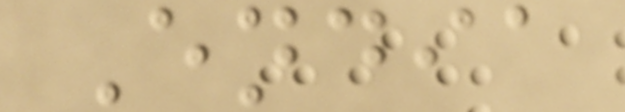Endia
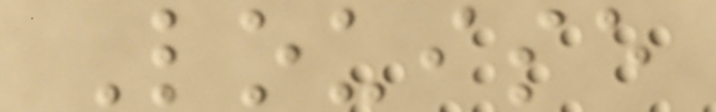Louise
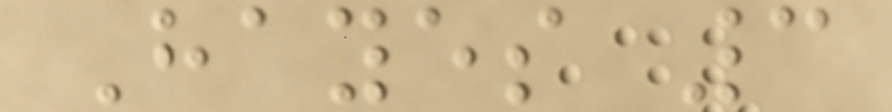Hayes 3
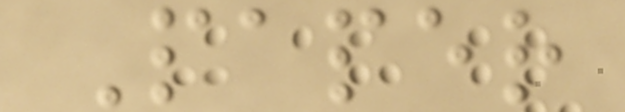Paper
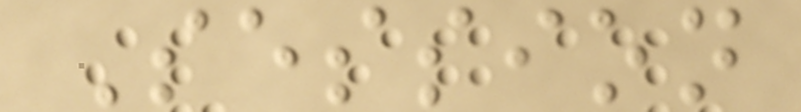Session
